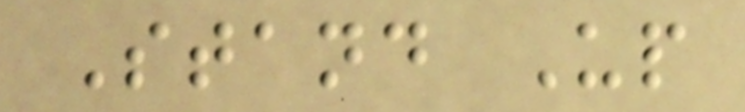Stand Up
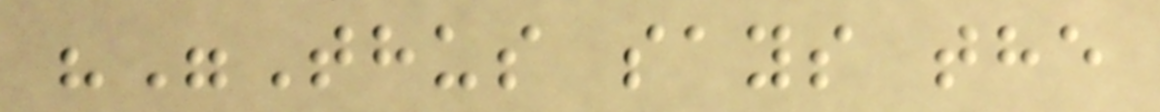""Thus says the
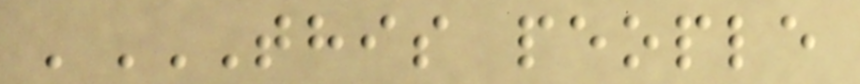'THIS PEOPLE
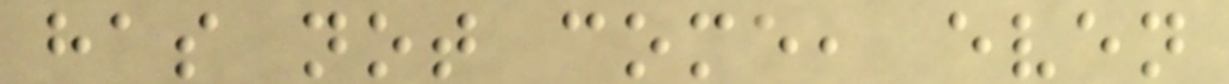has not come, even
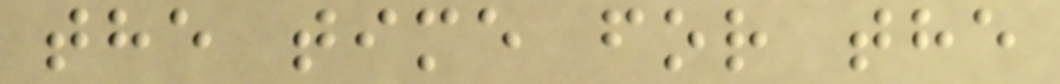the time for the
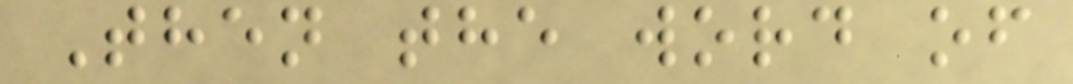Then the word of
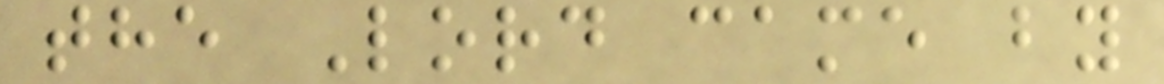the Lord came by
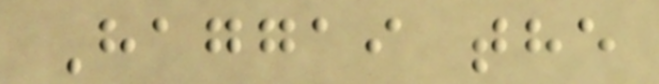Haggai the
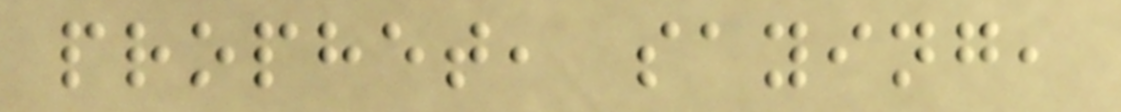prophet, saying,
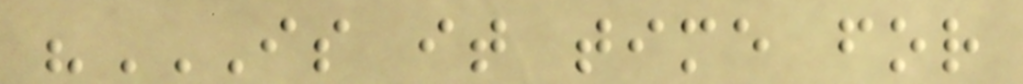"IS IT TIME FOR
